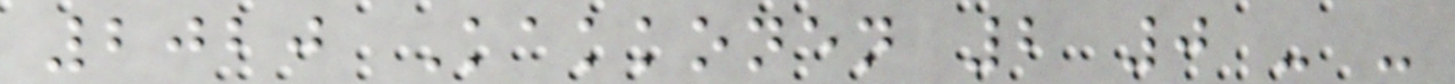2020 Kakkonen 2 0 - -
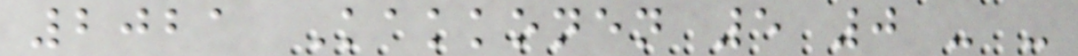2021 Kakkonen 5 0 - -
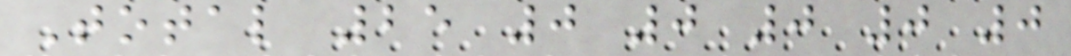Total 25 0 0 0 0 0
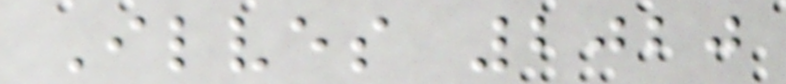Ilves 2020
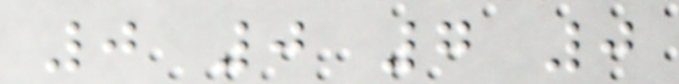0 0 7 0
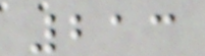213
